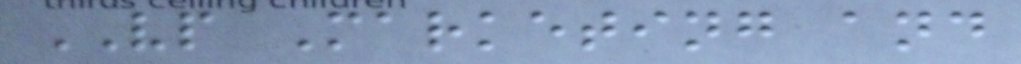VP Marketing and
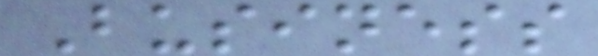Business
